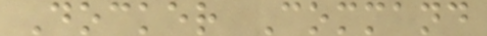Docker Command
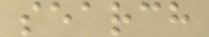search
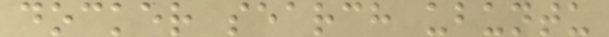docker search ubuntu
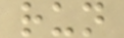run
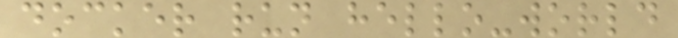docker run hello-world
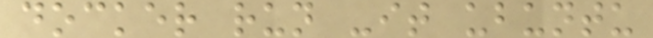docker run -it ubuntu
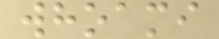whoami
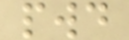pwd
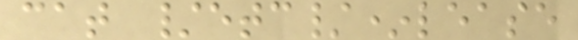cat /etc/*lease
